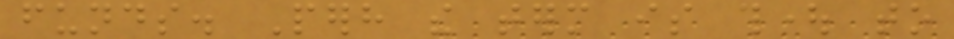funds. Perhaps the term is thought to
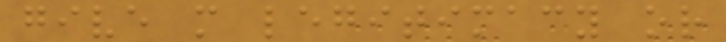give more legitimacy or
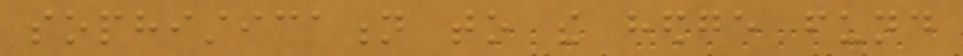sophistication to the hedge fund
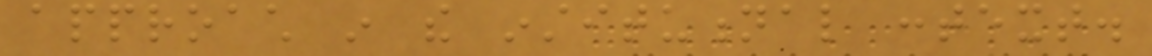approach in the institutional context.
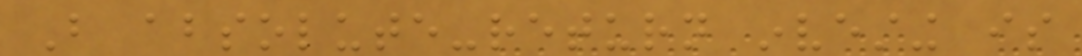But absolute-return investing is
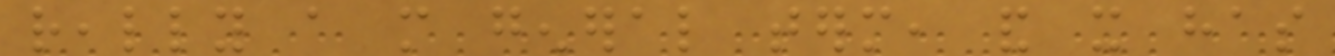really a more general term, and it has
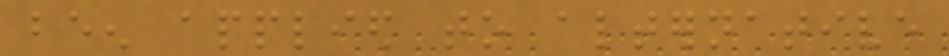been applied to alternative
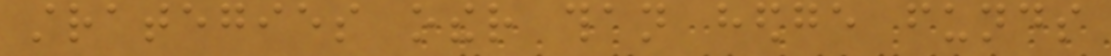strategies other than hedge funds
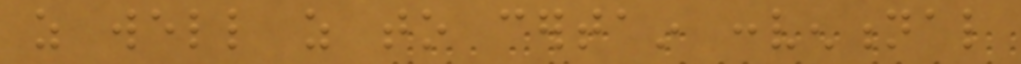as well as to certain conventional
